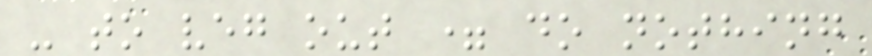- to veg out = do nothing
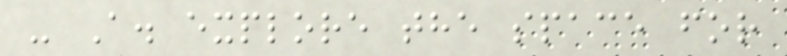- A. explore the space for
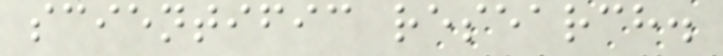scientific research.
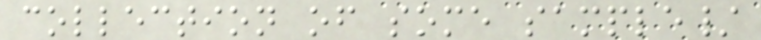collection of some sample/
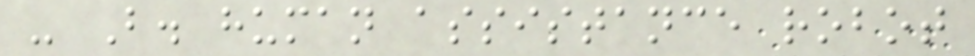- B. human assistance robot
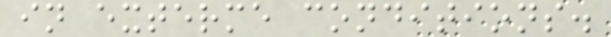in exterme conditions.
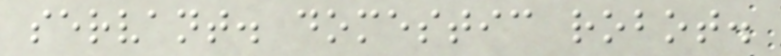servant. domestic robot.
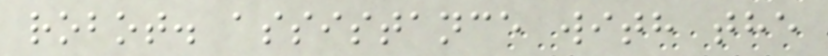robot. assistance with the
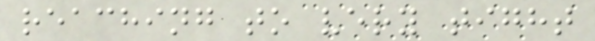reaching to very tight
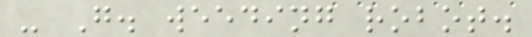- G. weeding robot.
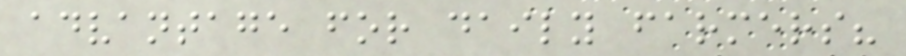advantage for daily farmers?
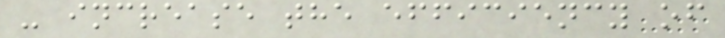- increase the efficiency of
